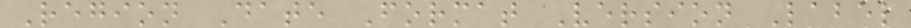Region Date Format Version Label
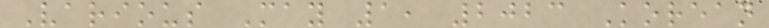Various May 1, 2023 Korean
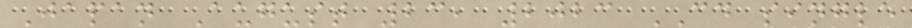Japan August 23, 2023 CD single
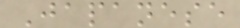Japanese
